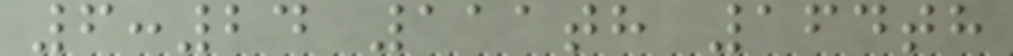6:24 111th 164th
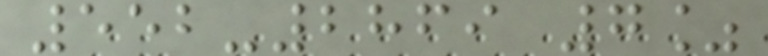552-2869 7%
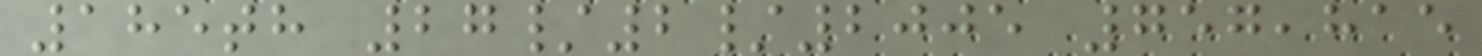185th 27/2/2005 757,815
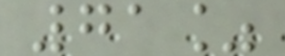71%
